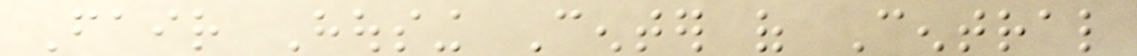Fair Housing Center of Central
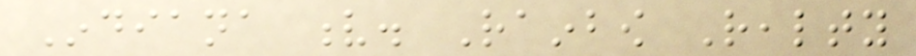Indiana v. Rainbow Realty
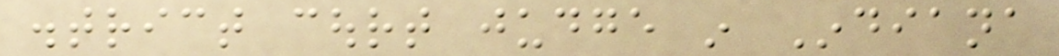district court judge in Indiana
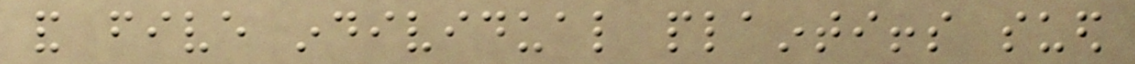and five individual plaintiffs sued
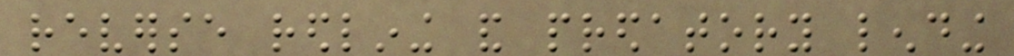reverse redlining and predatory lending
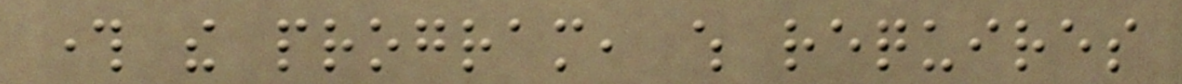through the program, which requires
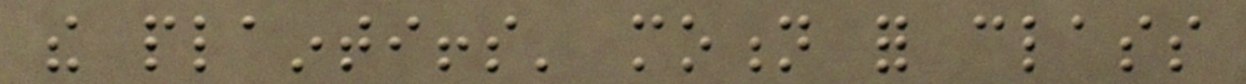the plaintiffs' motion for class
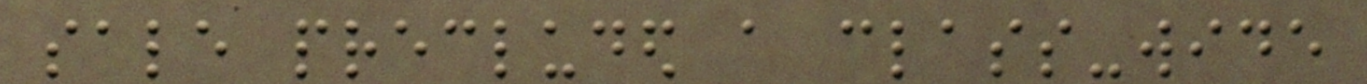sale precluded a class-wide
